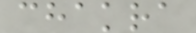chakra
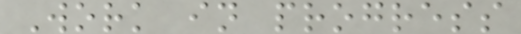Work in progress
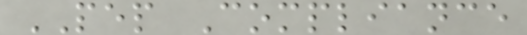PEP Compliance
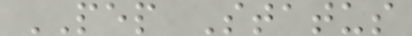PEP Status
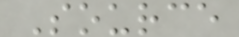Source
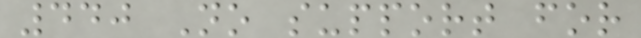440 No support for
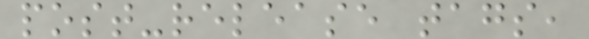post-release tags,
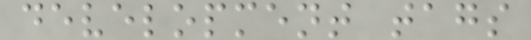development tags
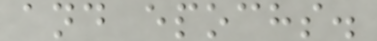and epochs.
